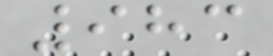983
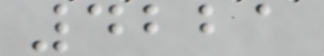4221
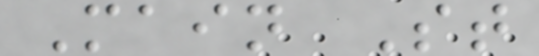Main St
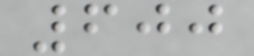600
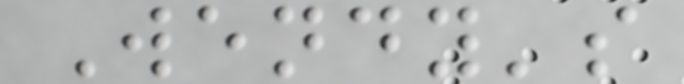Wendy's
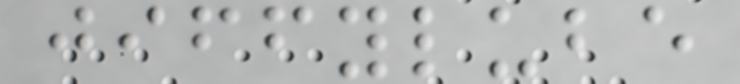jiffylube
